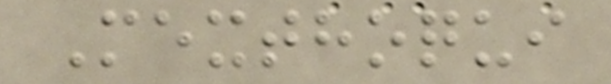Mexthoqui
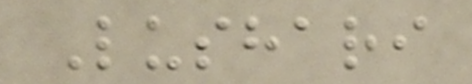Lushari
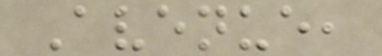Avenue,
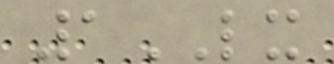1LX
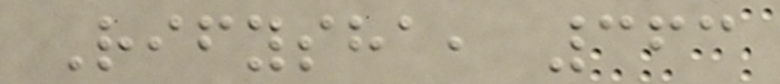Rifysha, 363
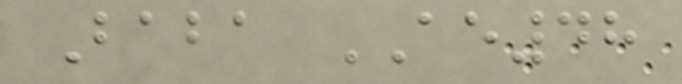Baba AE48
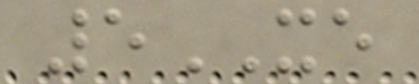5XE
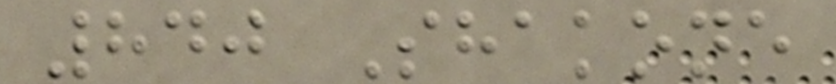840 Shakone
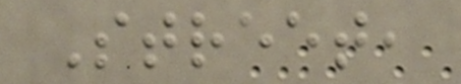Street,
